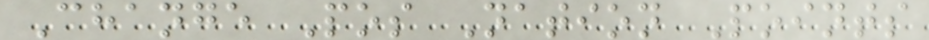Change Pos Nation Points
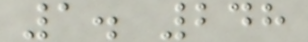1. 248
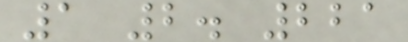1 2. 221
